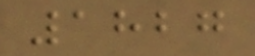1827
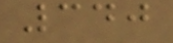340
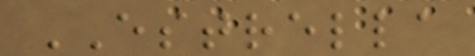ESTRELLA
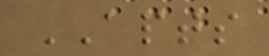APTS
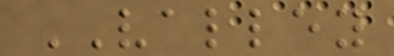VALLEY
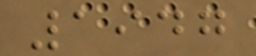1947
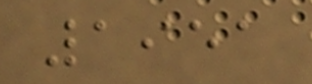1951
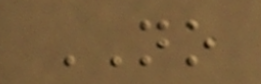NO
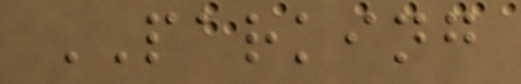PARKING
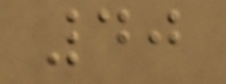40
